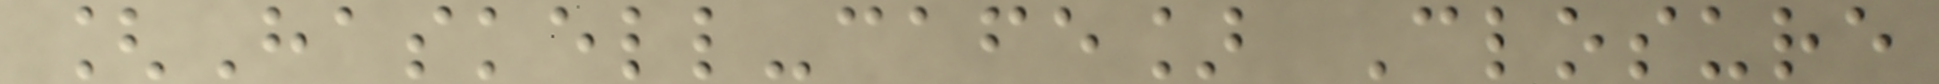[Haskell-cafe] Closure
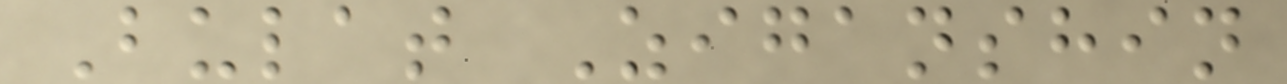Bulat Ziganshin
